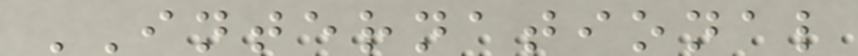INTERNATIONAL
